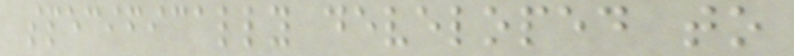specifically developed to
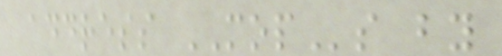address MOPs by
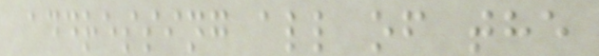addressing all of the
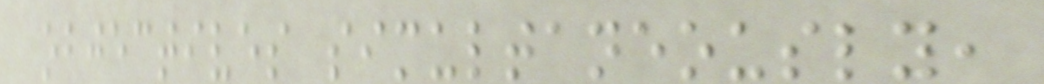objectives simultaneously,
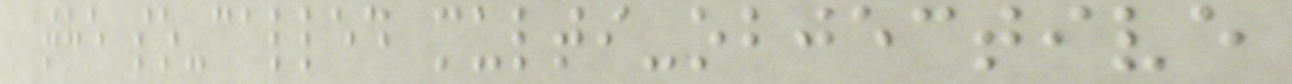the so-called multi-objective
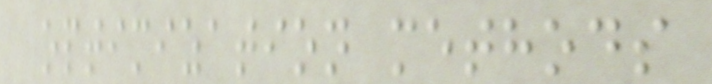optimization methods
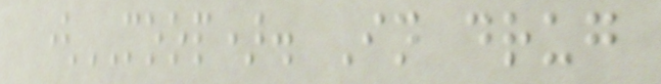(MOOP). In drug
